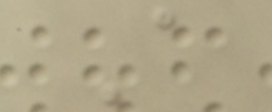A
